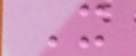It
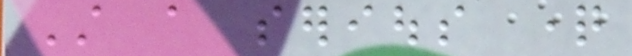Still a serious question
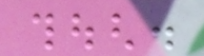though.
